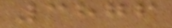3876
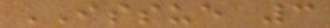ISSUE 3
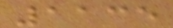1135
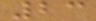23
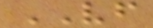VF
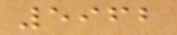5962
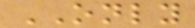ONLY
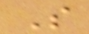S
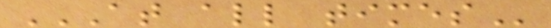AT ALL TIMES
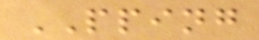PPING
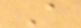A
